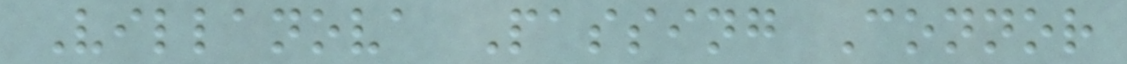Villanova Passing Connor
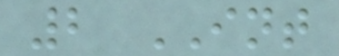2 INT
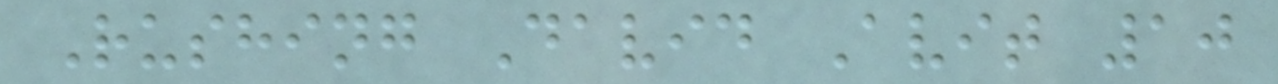Rushing David Avit 10
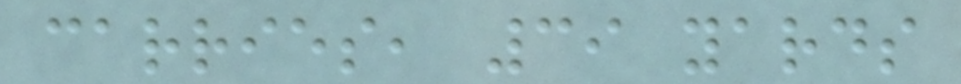carries, 39 yards
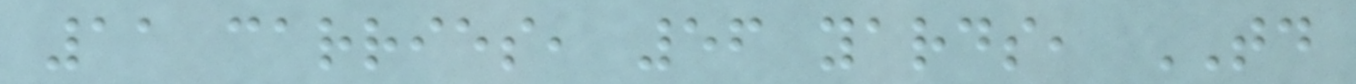11 carries, 56 yards, TD
